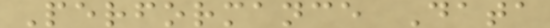Performance Data
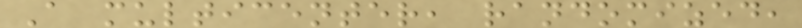A multicenter, randomized,
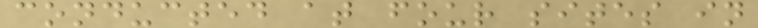conducted at four sites in
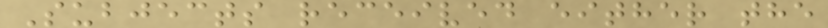Subjects received either the
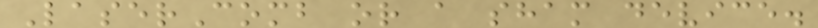LaserComb or a sham device.
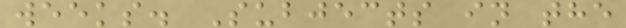weeks. Subjects in the
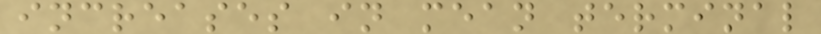increases in mean terminal
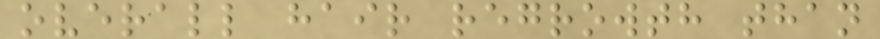overall hair regrowth than
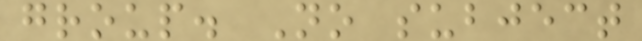group. No subject
